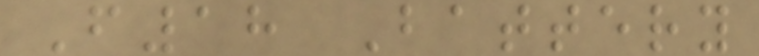F18 Battery
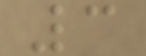3
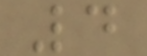4
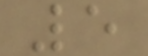5
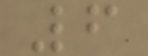6
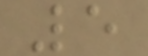5
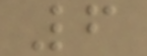6
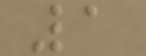1
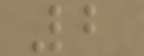2
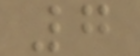7
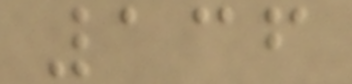136
